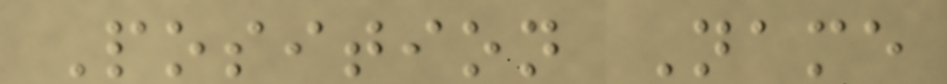Position Name
